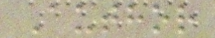Author
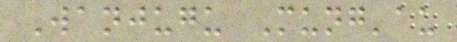Wanjugu Mung'au
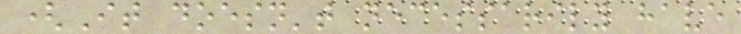(It doesn't necessarily have
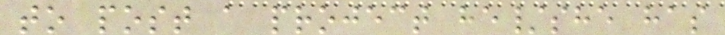to post a project he/she has
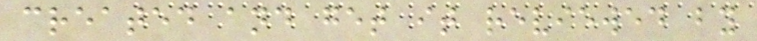created and get it reviewed by
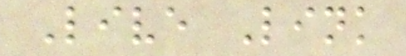Live Link
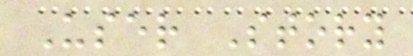User Story
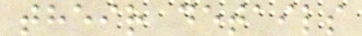their details
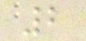2
